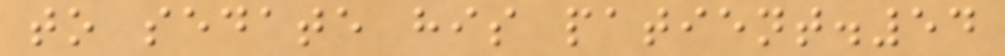to sedate his patient.54
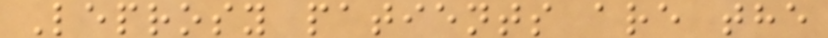Leprosy patients are the
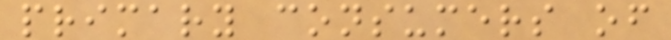primary consumers of
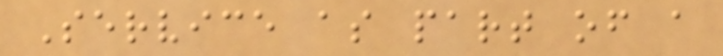Service as part of a
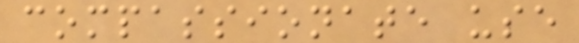compassionate use
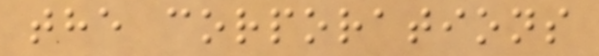the corporations
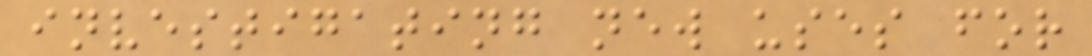investigating new uses for
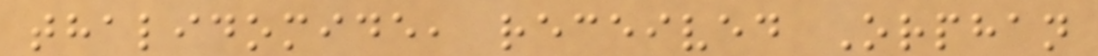thalidomide, received Orphan
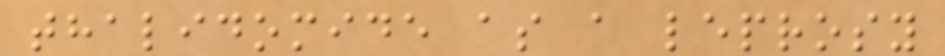thalidomide as a leprosy
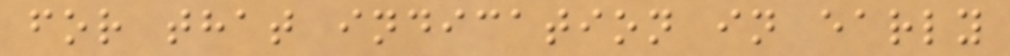for that indication in early
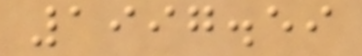1997.59
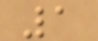1
